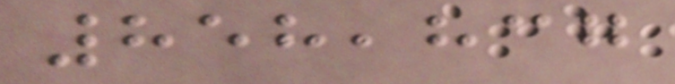858,837
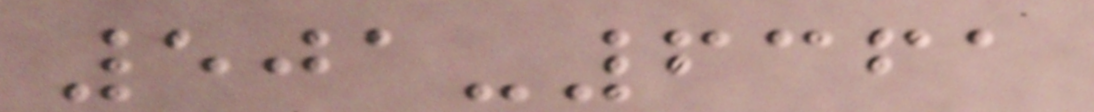501-6361
